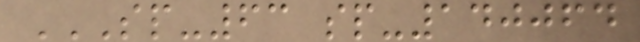SP-63 SP-140064
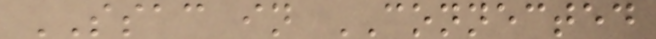SSAC in CONNECTED
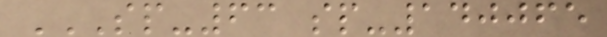SP-63 SP-140065
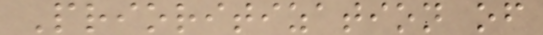Prioritization of
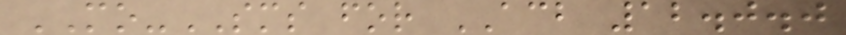MO-SMS for ACB 12.0.0
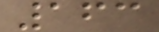163
